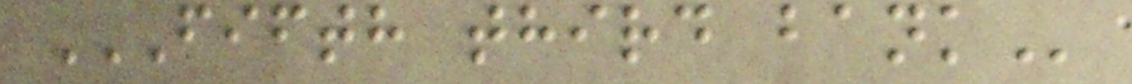FIFTH THIRD BANK
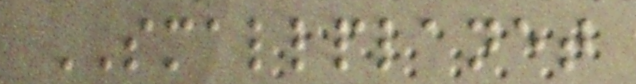SMALLPLANET
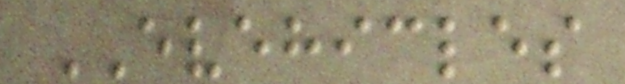EVEHICLES
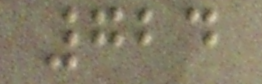724
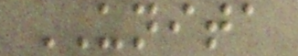UNITA
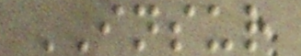INSUR
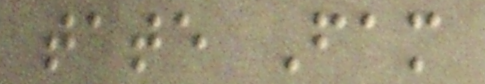tate Fam
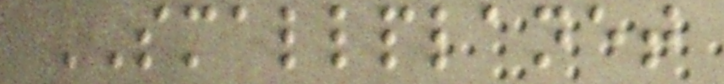SMALLPLANET
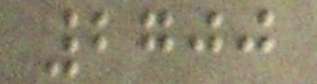2700
